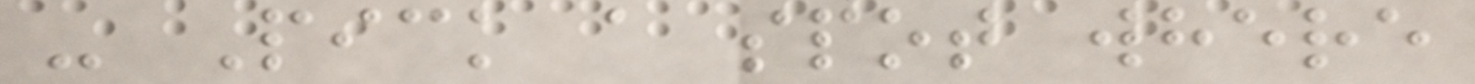- Pick a spot where
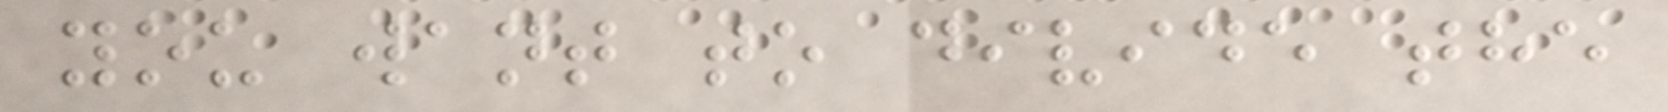you want to divide the
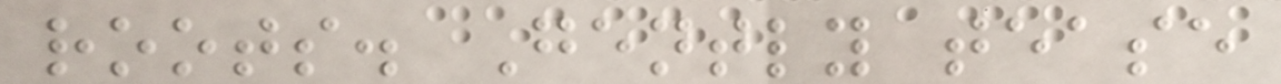roots. Gently tease
